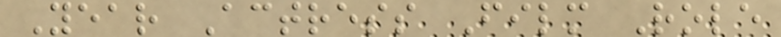Year Actress Film Role
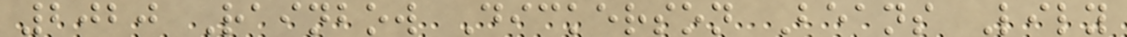2020 Rainbow Dickerson Beans Lily
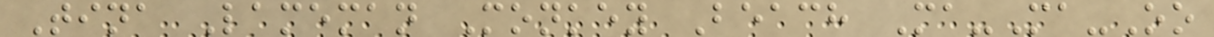Tina Lameman Monkey Beach Ma-Ma-Oo
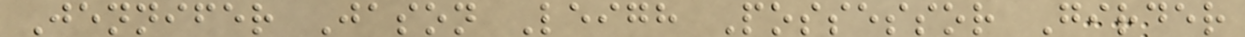Jennifer Jason Leigh Possessor Girder
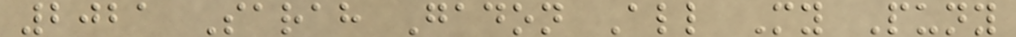2021 Sarah Gadon All My Puny
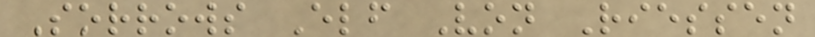Sorrows Elf Von Riessen
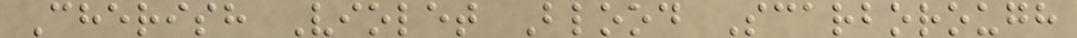Cherish Violet Blood Scarborough
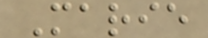Marie
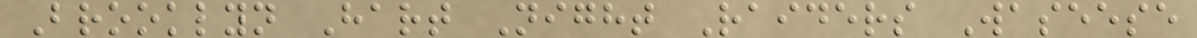Brooklyn Hart Night Raiders Waseese
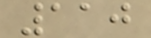110
